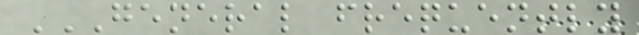GENERAL FREQUENTLY
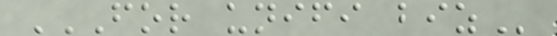FOR UNIFI BIZ
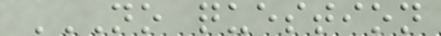NO QUESTION
